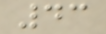43
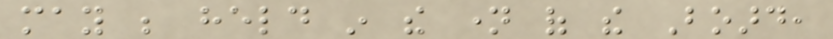may be held in the name of the Board,
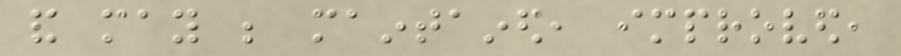and may be maintained, improved,
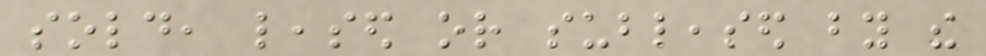sold, leased or subleased by the
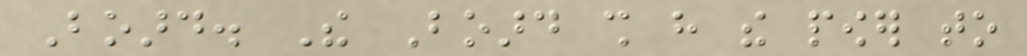Board. The Board shall have the power to
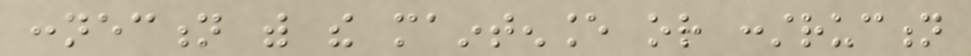connection with the maintenance or construction
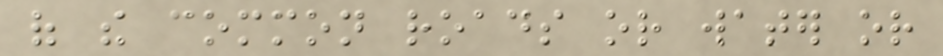of the common roads or water or
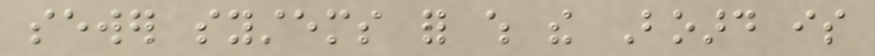sewer systems for which the Board is
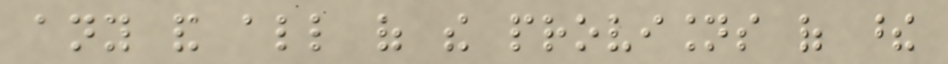any and all of the provisions of these
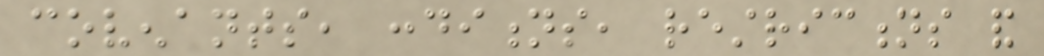covenants, conditions, restrictions and
